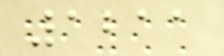1211
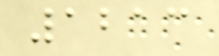1213
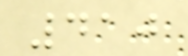410
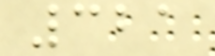321
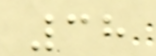38
